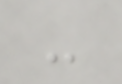-
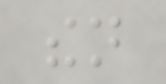then
